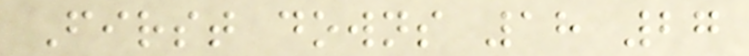First downs 18 27
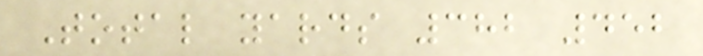Total yards 382 452
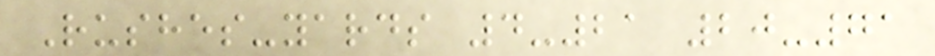Rushes-yards 4-21 20-71
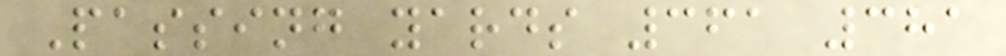Passing yards 361 381
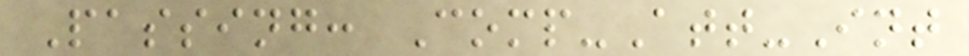Passing: Comp-Att-Int
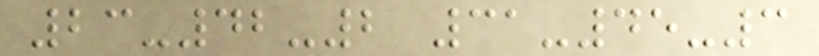23-42-2 31-45-3
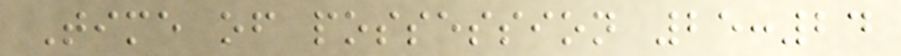Time of possession 25:24
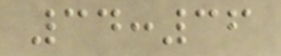34:36
